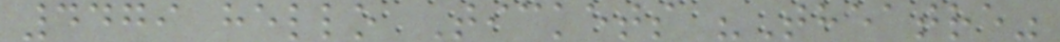4479 hello Tickets "Theatre"
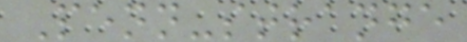Penn-strange
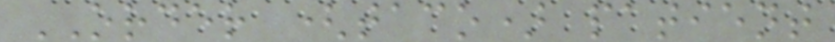ORDER (taco) patient
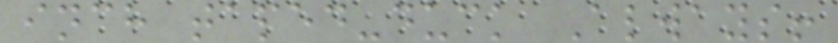inch taped-duck Always!
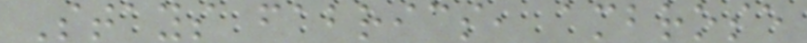Stays fabrics, ambrose
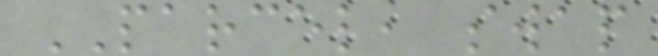PARCEL, swap
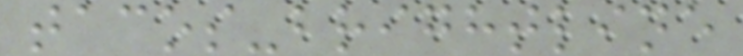tacos-brightline
